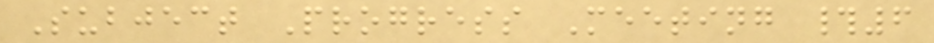Subject Progress Meeting #6
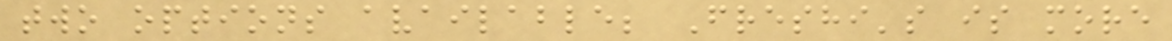two options available; Freshi's is more
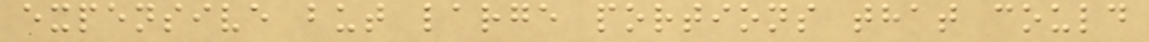expensive but large portions that could
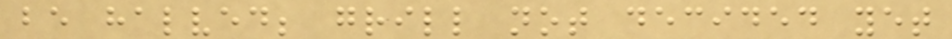be halved; grill not decided yet
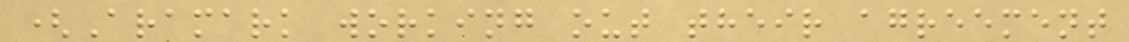(Aramark working out their agreement
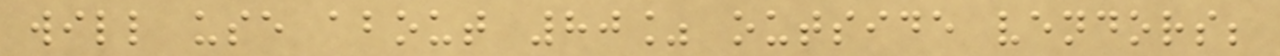will use about 80% outside vendors;
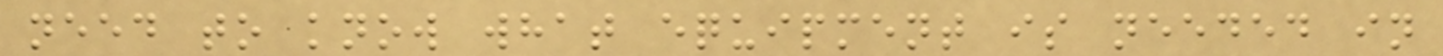need to know what equipment is needed in
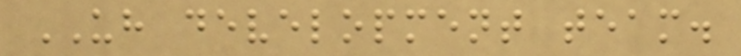UH development team.
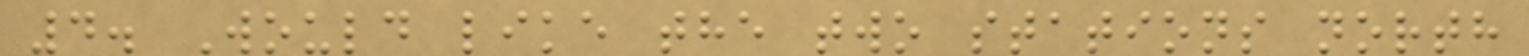4. Would like the two stations north
